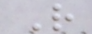R
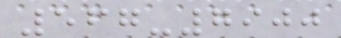567-7900
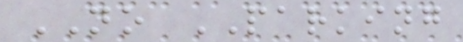NO PARKING
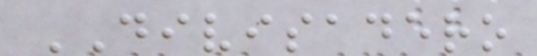DIVISADERO
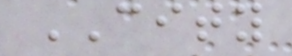CITY
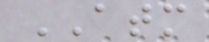ATM
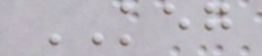KEG
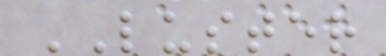LUSTER
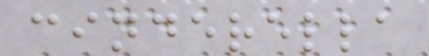cinderella
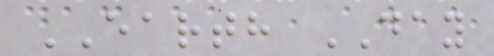EARTH DAY
